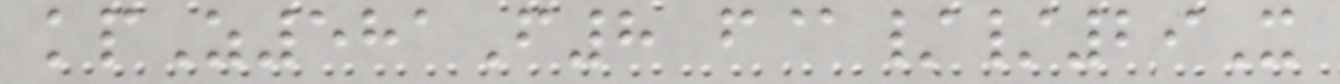kpZ581F8 f@//29X
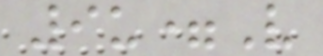9u=V
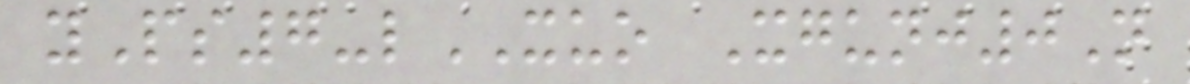yPs7-lXUO Xgunj0N
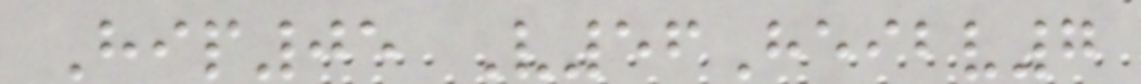Hip05 V56Heibv7
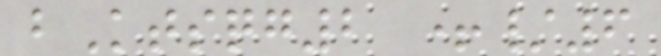bKtsqg2 +/6
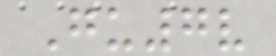Gu7v
